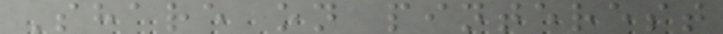Share on pinterest
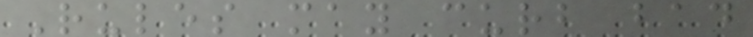Rules may curb bad
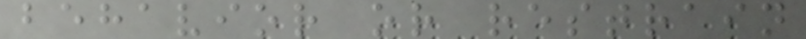behavior or restrain
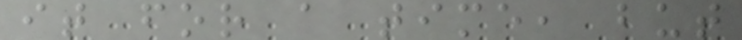it for a time, but
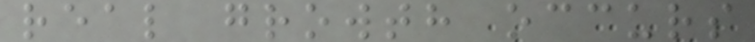real growth occurs
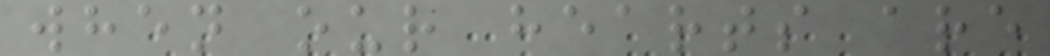when our hearts are
